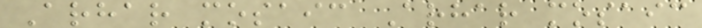Arhar mosaic Arhar mosaic
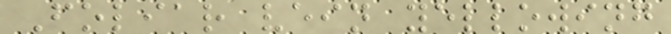Foliar vein yellowing
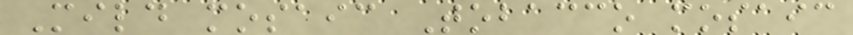Mild mosaic Tobacco mosaic
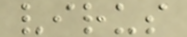virus
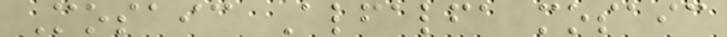Mosaic Alfalfa mosaic
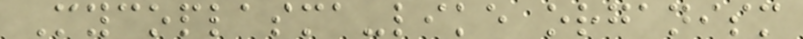Mycoplasma-like organism
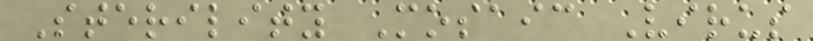Sterility Mosaic Virus
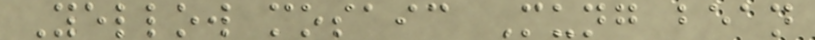Yellow mosaic Mung bean
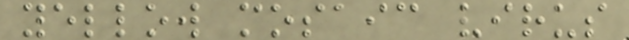yellow mosaic virus
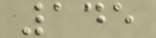145
